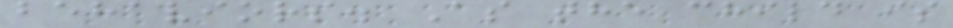behaviors. As the child is
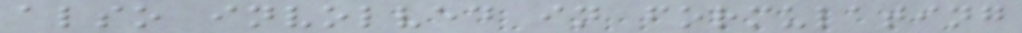also involved in formulating
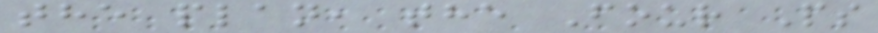the plan, the Four Ps
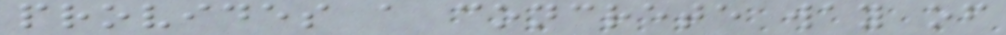provides a concrete way of
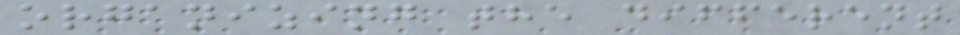organizing the different
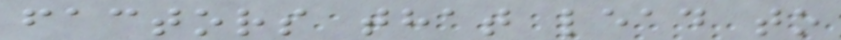factors that lead to
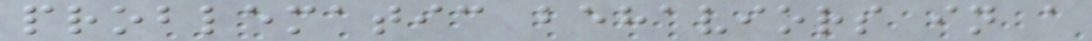problematic behaviors in a
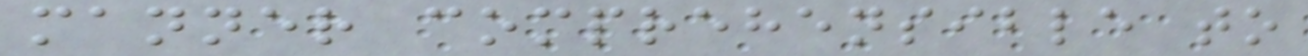manner comprehensible to
